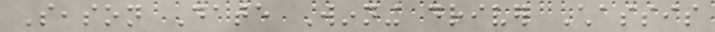Season Date Winning driver Chassis
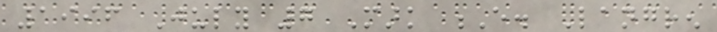1996 July 7 Mark E. Langren
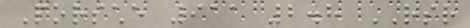Porsche 911 2.8 RSR
